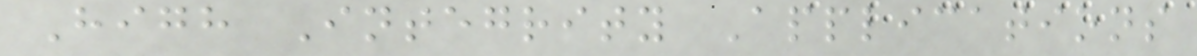High Integrity Applications
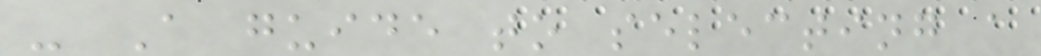- A guide to selecting a
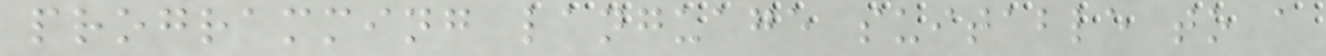programming language suitable to a
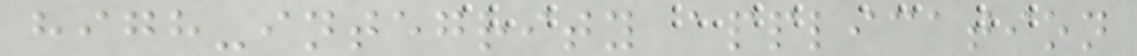high-integrity application
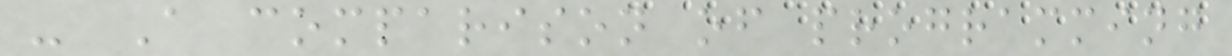- A comparison of programming
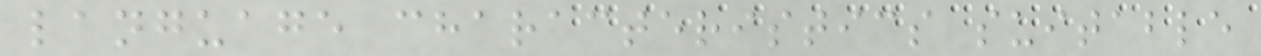language characteristics suitable
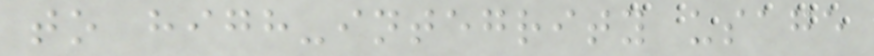to high-integrity usage
